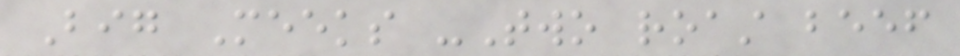Big Meeks -Two roast beef
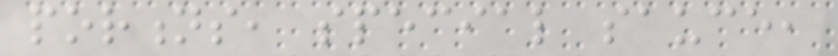portions, special sauce,
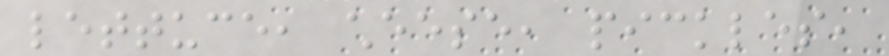lettuce, cheese, pickles,
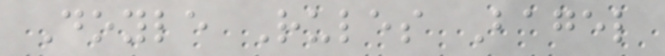Doyle Rules Bagel
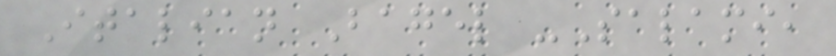Italian Bagel -Salami,
